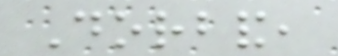Dorband,
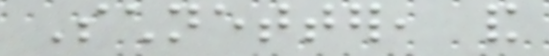Schnetter, and
